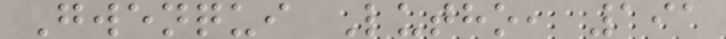Gwenqui Lutho, 191
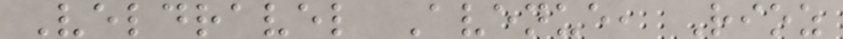Veldravel Avenue, Rioz
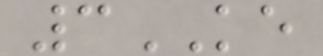3KE
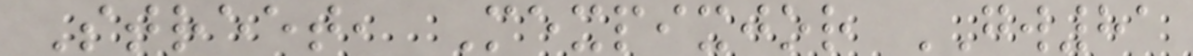Street, Mexpixjor GW81
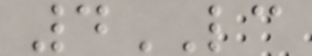4LC
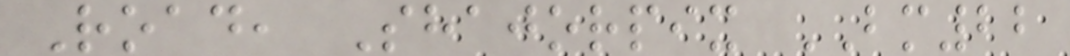Road, Shajorpix BM22
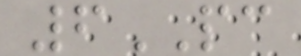6PC
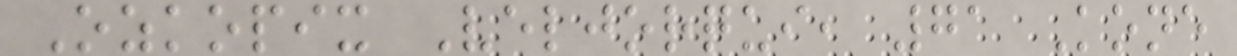Ozkopix Veljorqui, 71 Kone
